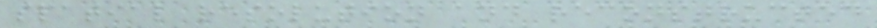spatial resolution and reconstructed
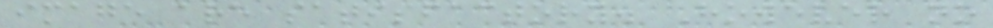image are satisfactory. However no
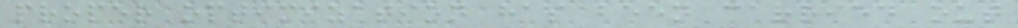proper optimization has been carried out
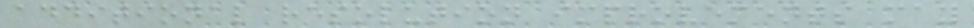additional resolution improvements may
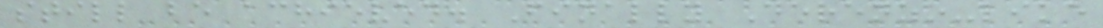still be achieved. Finally Derenzo-like
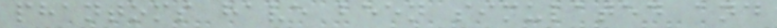phantoms have been simulated and
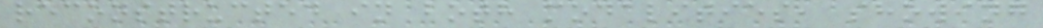reconstructed in both modalities, showing
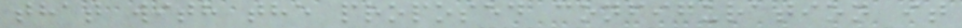that with the proposed configuration it
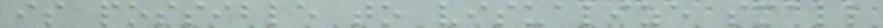is possible to visualize small
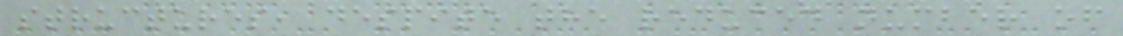structures, despite the reduced number of
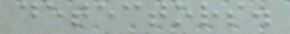detectors.
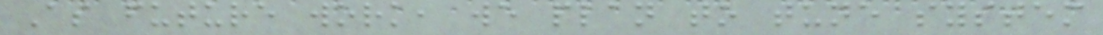As future work, we plan to tune system
